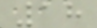18
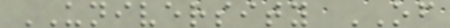UNIVERSITY OF
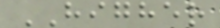HIGHER
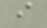i
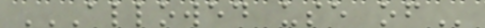ALLOWED USE OF
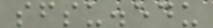sfsu.edu
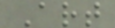Art
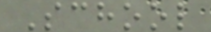School
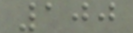100
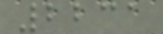2231
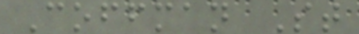Coffman St
